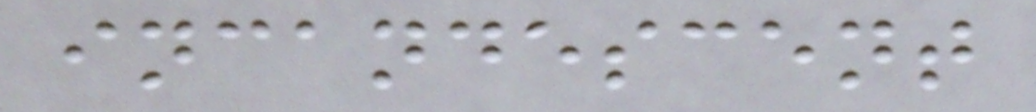incandescent
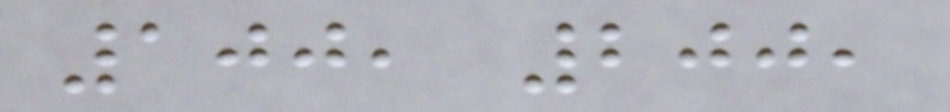100, 200,
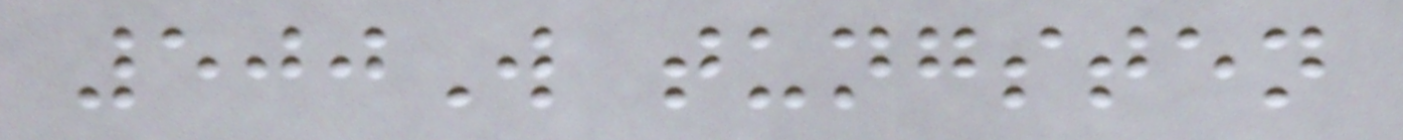500W tungsten
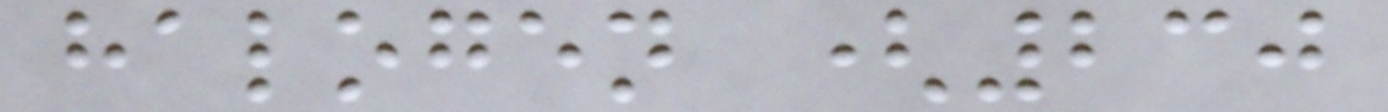halogen (230
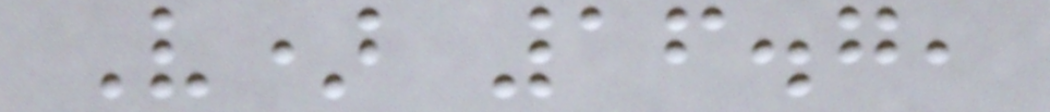V) 16.7,
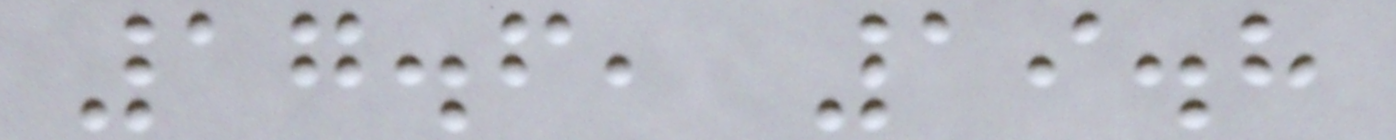17.6, 19.8
